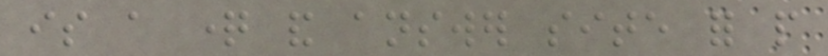is a question and answer site for people
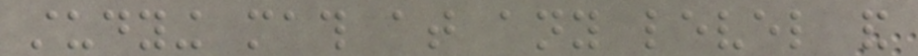studying math at any level and
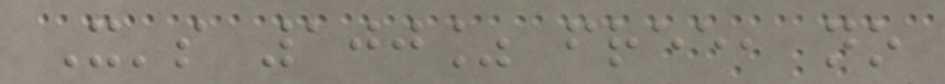It's 100% free, no
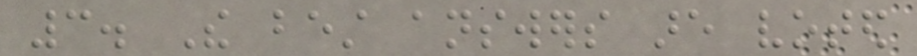3. The best answers are voted
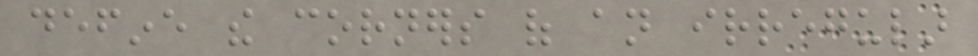define the corners of an irregular
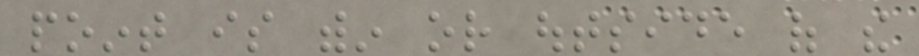point is within or outside of the
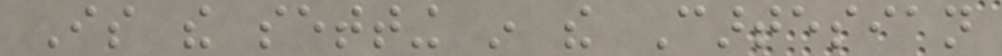Is the setting in the Cartesian
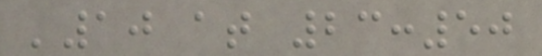'10 at 23:50
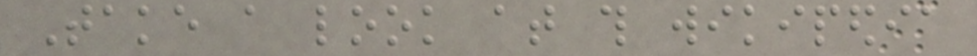Take a look at this wikipedia
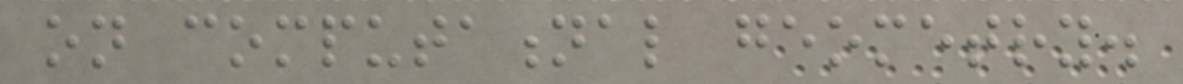on computational geometry.
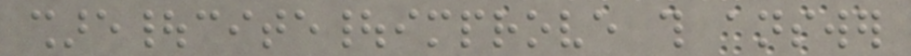share|cite|improve this answer
